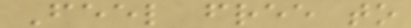Feel free to
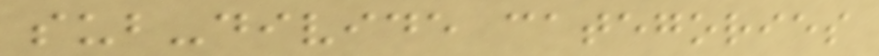sub-divide categories
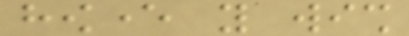however you wish
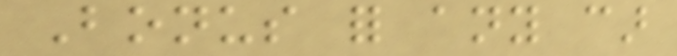Bonus for any car
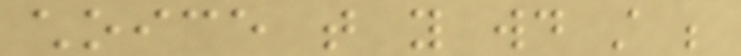choice that you would still be
